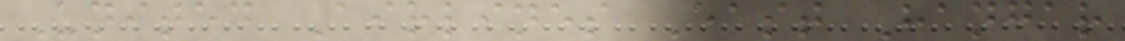United Airlines East Hangar
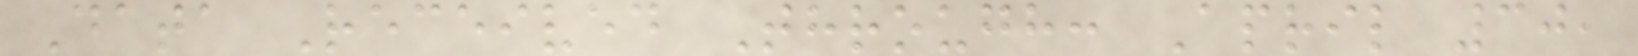Data Received Through: April 30,
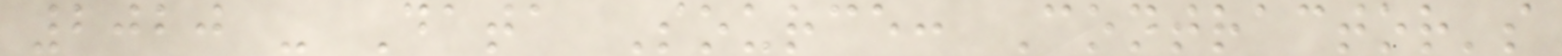2020 - Data Source: Contractor's
